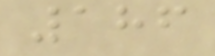186
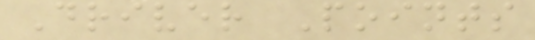Driver Points
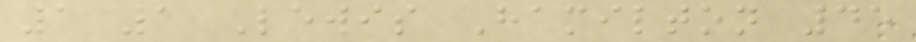1 1 Lewis Hamilton 45
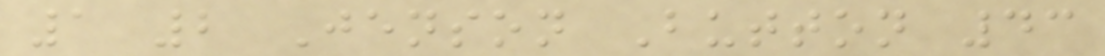1 2 Jenson Button 43
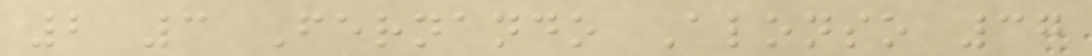2 3 Fernando Alonso 37
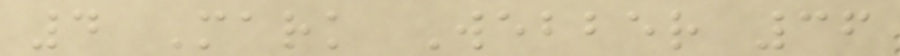4 Mark Webber 36
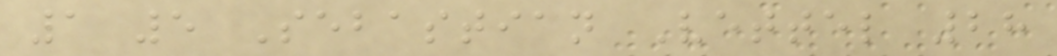1 5 Sebastian Vettel 28
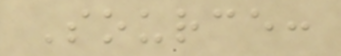Source:
